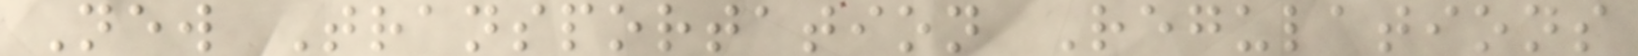New Transportation Regulations
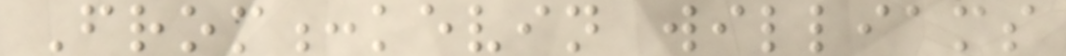From:kevin williams
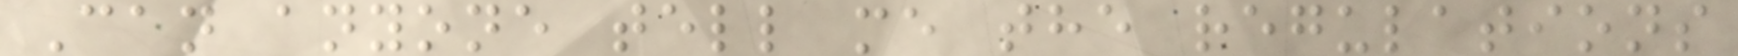Can anyone tell me the regulations
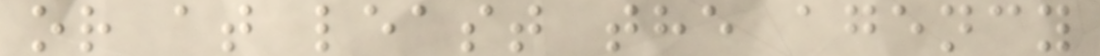or at least the agency
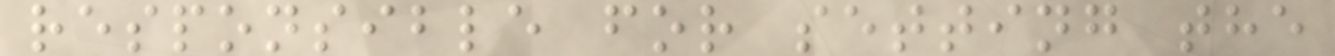responsible for setting the
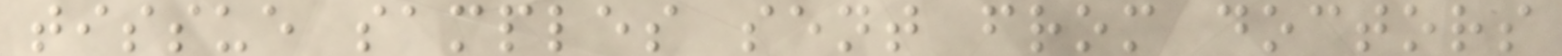tissue samples sent from doctors
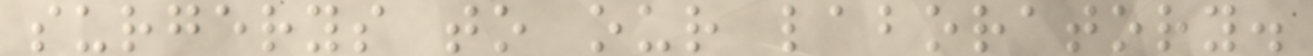surgerys to our laboratory.
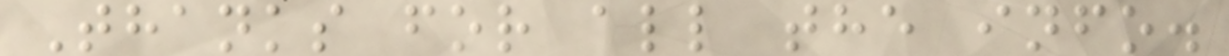Thanks for all the info.
